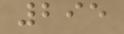295
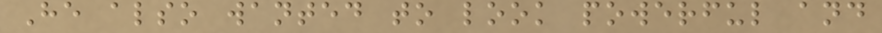He also wanted to look powerful and
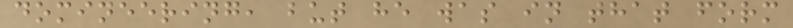domineering, but he was in that form
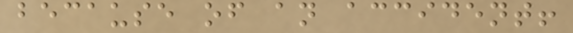because of an accident!
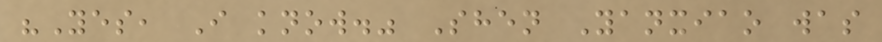"Yes, I know." Shen Yanxiao was
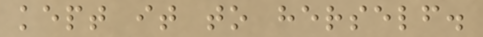kept it to herself.
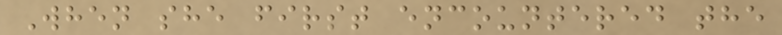When she first encountered the
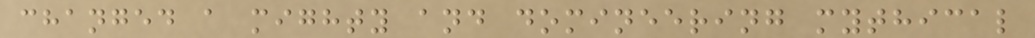changed a mighty and domineering mythical
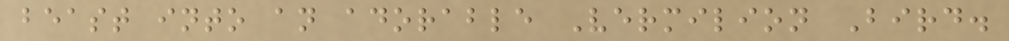beast into an adorable Vermilion Bird.
